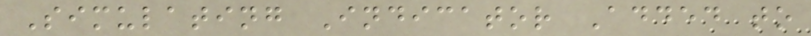Simulating Indicator Added to
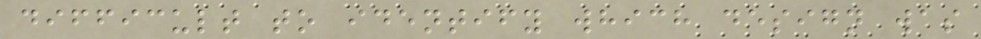difficult to identify which design was
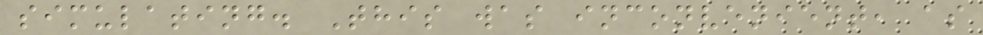simulating. This was inconvenient, as
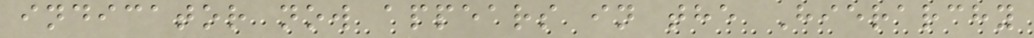indicator now appears in the Hierarchy
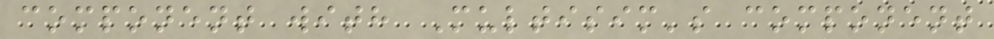component with Multisim's component
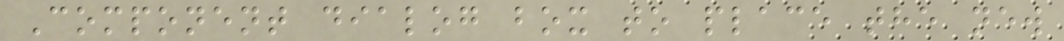Component dialog box to place the new
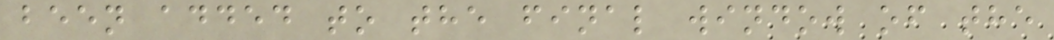been added to the final window of the
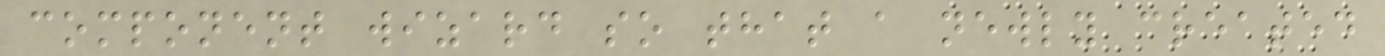component wizard so that a newly created
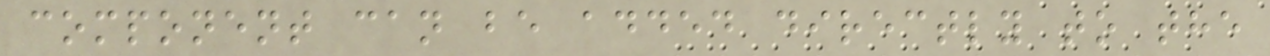component can be added directly to the
